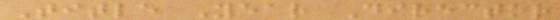Title Year Director
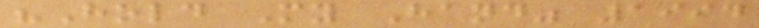"Hold My Hand" 1994
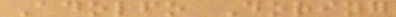Adolfo Doring
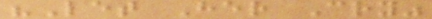"Let Her Cry"
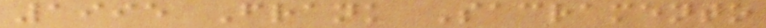1995 Frank Sacramento
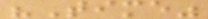"Time"
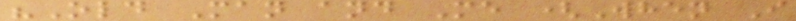"Old Man and Me (When I
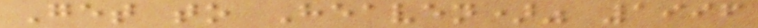Get to Heaven)" 1996
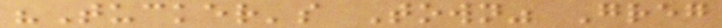"Tucker's Town" Greg
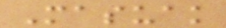Masuak
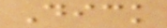Dick
